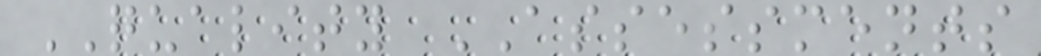QUALITY ASSESSMENTS
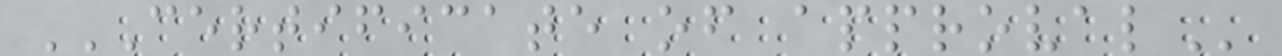CERTIFICATE OF APPROVAL
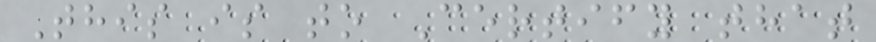This is to Certify that
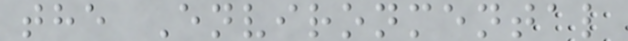the Environmental
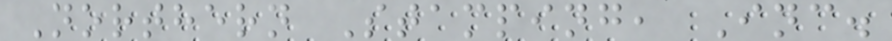Northern Stamping, Inc.
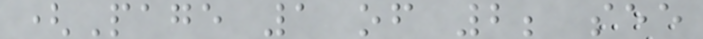(Page 1 of 2; see
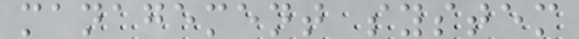management system
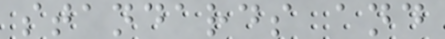standards and
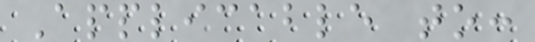Applicable to:
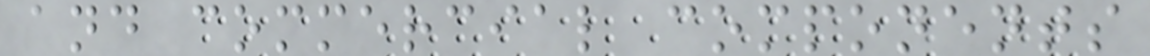and commercial components
